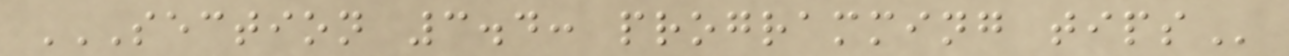SECTION 3.4: PROGRAMMING TIPS
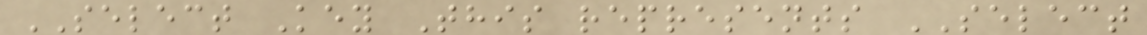SELECT Key This represents SELECT
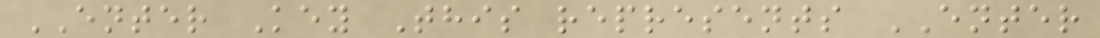ENTER Key This represents ENTER
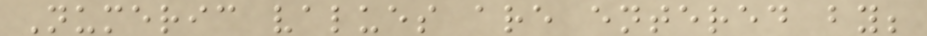Numeric values are entered by;
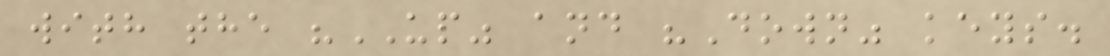with the "UP" and "Down" keys.
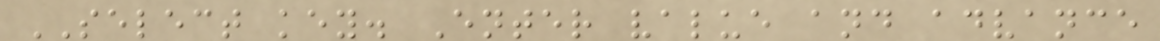SELECT key. Enter value and advance
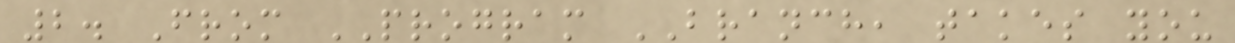2. From PROGRAM BRANCH, takes you
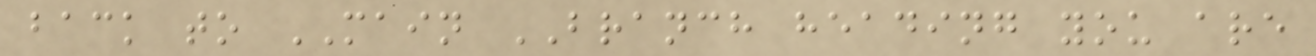back to MAIN BRANCH heading you are
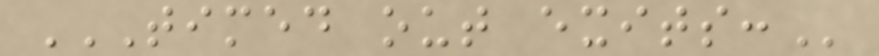TIMED OUT EXITS:
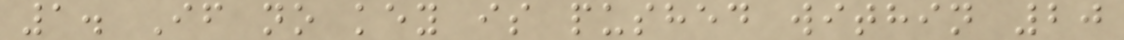1. If no key is pushed within 20
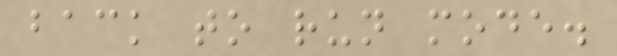back to run mode.
